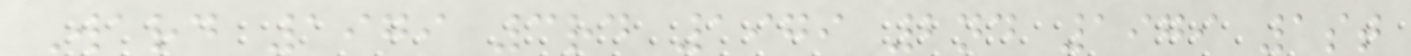Ward 1979 3rd 1979 2nd 1979 1st
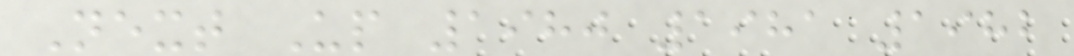Next Up 1980 1981 1982
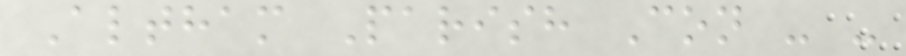Altham Parish Con - -
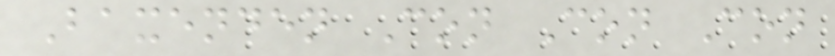Baxenden Con Con Con
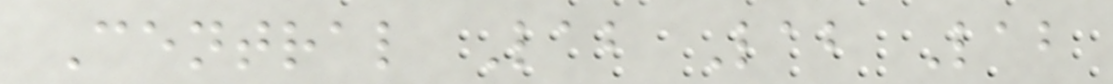Central Lab Lab Lab
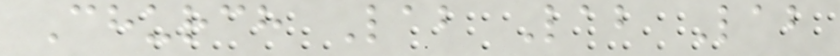Church Lab Lab Lab
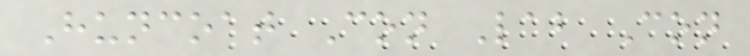Huncoat Con Lab Con
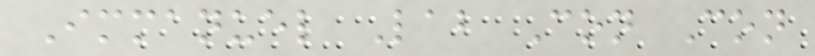Immanuel Lab Con Con
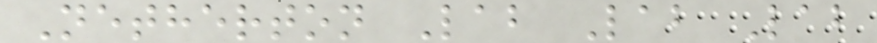Netherton Lab Lab Lab
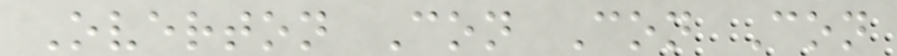Overton Con Con Con
